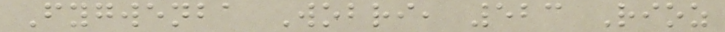Fygwenba Wobri, 523 Rioz
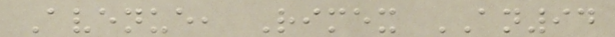Avenue, Rimex AN94
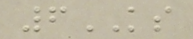6KS
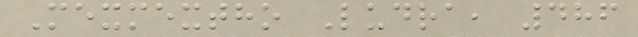Mexmextho Ludra, 486
